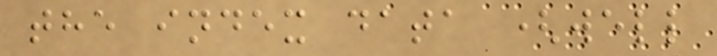the index data (well
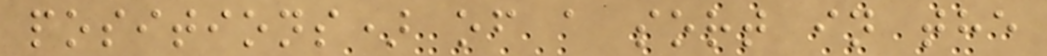positions) of a sort in the
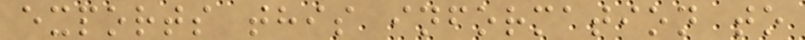exports this information to
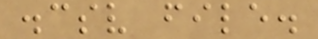.csv file.
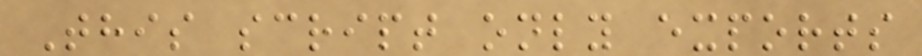This script only exports
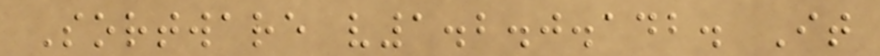Sortware v1.2.0.142. It
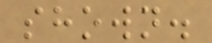shown.
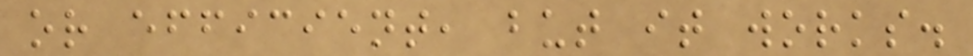or efficient, but it works.
